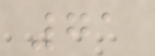71
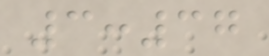3:37
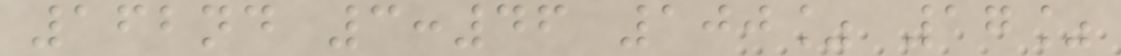162nd 3:46 100% 17%
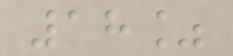18%
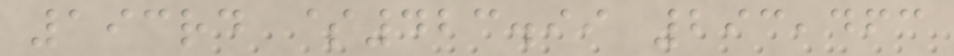193rd $423.99 293,463
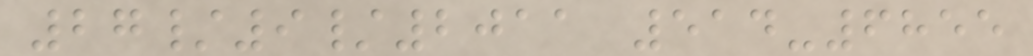27/9/2011 514-6855
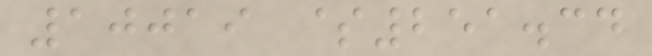10019 $251.34
